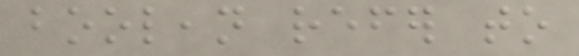boolean refer to
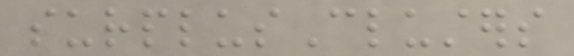surplusClusters
